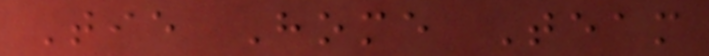Tie Home Team
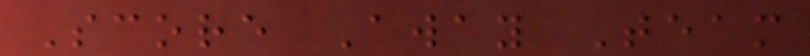Score Away Team
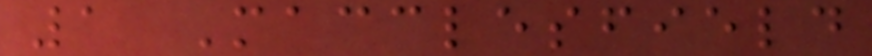1 Macclesfield
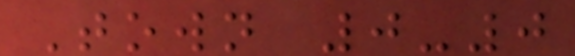Town 0-0
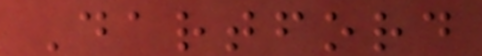Dartford
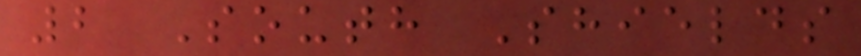2 South Shields
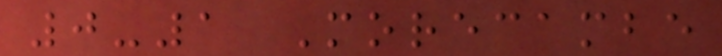0-1 Morecambe
